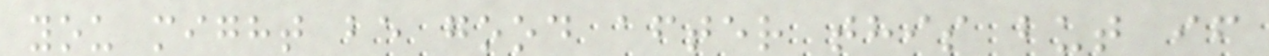you might be good after this but if
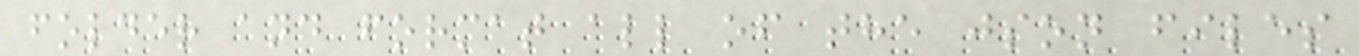folder and format all of the json files
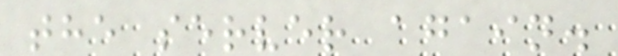the server again.
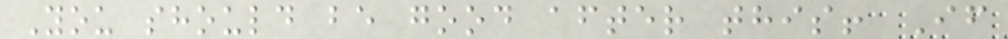You should be good after this! If
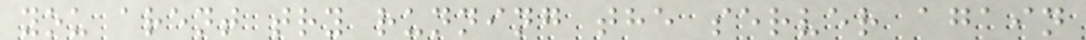you arent try running the server again
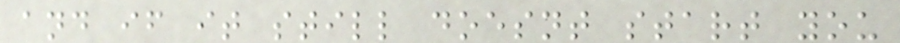and if it still doesnt start you
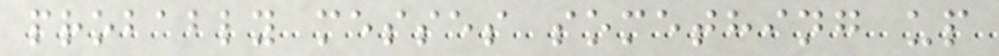probably messes something up
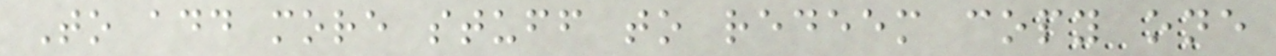To add more stuff to redeem copy one
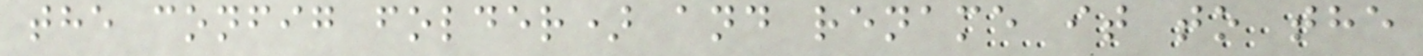the config folder) and rename it to the
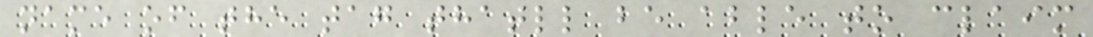name of the tag thatll be able to claim
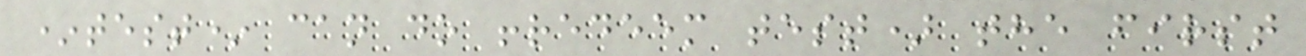*test* can do !redeem test) the first
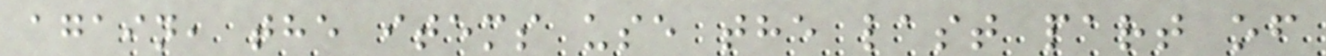again, the items use the last part of
